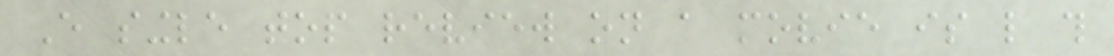Every single top review on a movie is like this
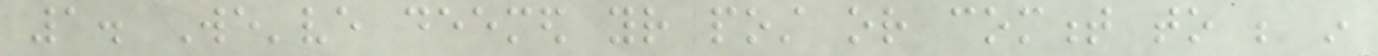1. We've deemed your post or comment to be in
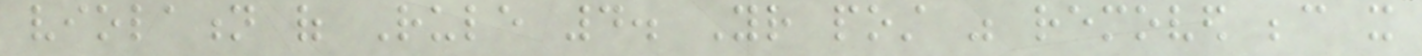violation of Rule 4. Your post was removed because it
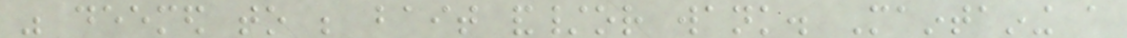was deemed to be bait and/or wank. Maintaining a
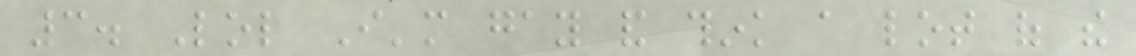3. Lol I'm gay and think a lot of the
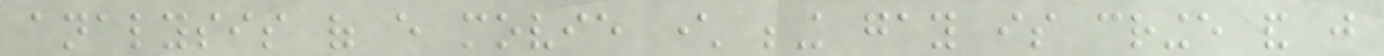analysis of every movie character being gay is cringe and just
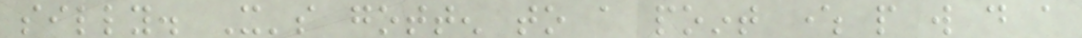silly. It's gotten to a point where people will do a
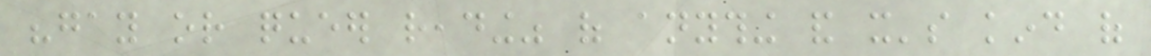"gay or queer reading" of anything and it's kind of
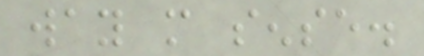way more sense.
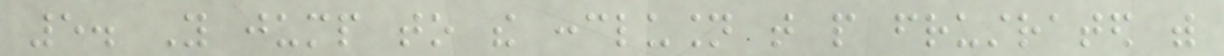5. You jump to the conclusion that people frustrated with
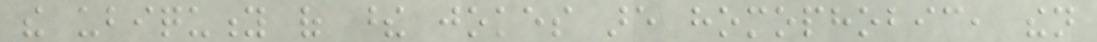the ubiquity of these jokes are homophobic, then
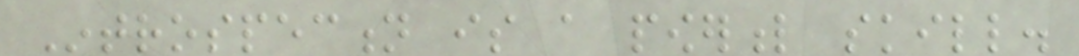Introspection is a powerful skill.
